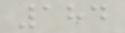184
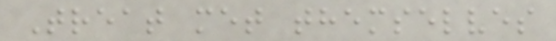Treat met themselves
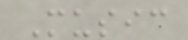Music
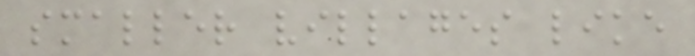smaller villages like
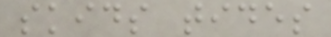skids tides
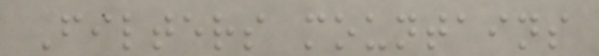Filters mountains
